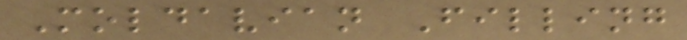Moldavian Filling
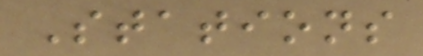Stations
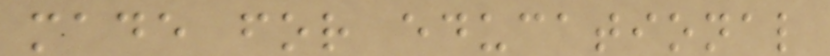made for educational
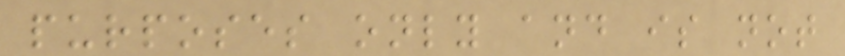purposes only and is not
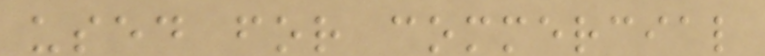used for commercial
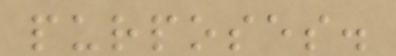purposes.
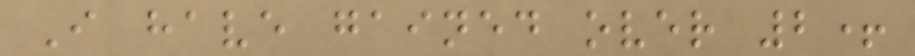I have gained over 2+
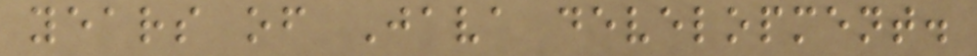years of Java development.
